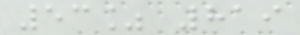53% 819
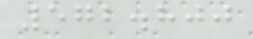572.800
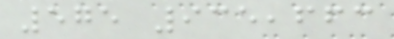575 935,663
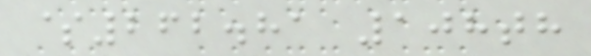$262.81 108th
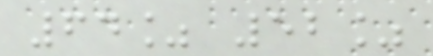64% 52%
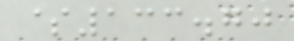$133.70
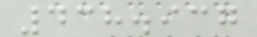438.937
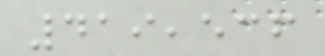419,536
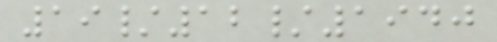19/12/1940
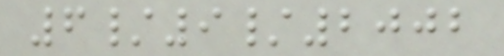6/9/2002
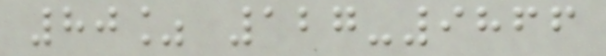80% 127-9866
